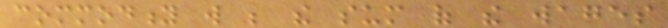commodity will be the sum of the wages
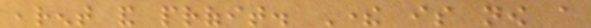,rent and profit. There is now a
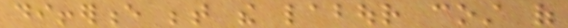difference between the labour cost of
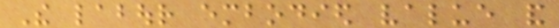The labour embodied value and
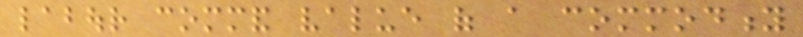labour command value of a commodity
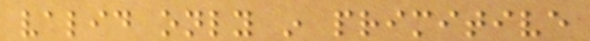valid only in primitive
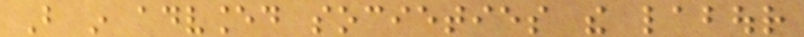But in advanced societies the labour
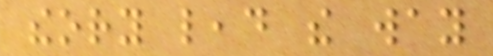theory lead the way
